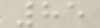85
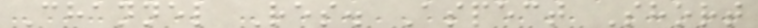Channel Res. Aspect Short
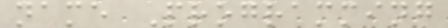name Programming
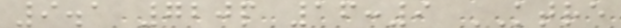9.1 720p 16:9 KTRE
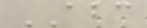ABC
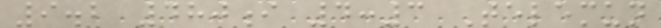9.2 480i 4:3 Telemun
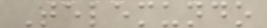Telemundo
